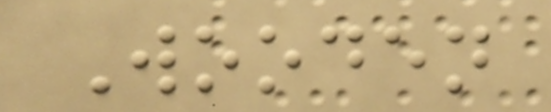Wooden
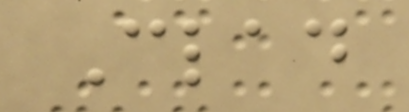Clad
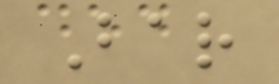Bar
